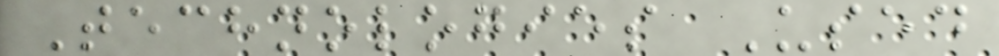Technologies Used
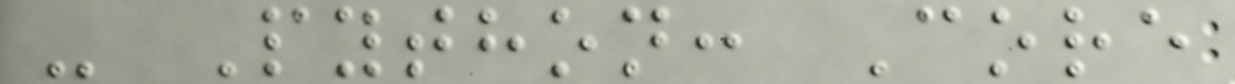- Python: Core
